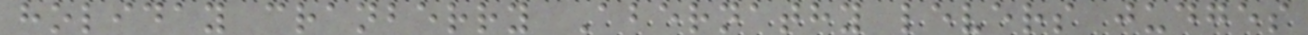holiday cranberry Abernathy levers judges
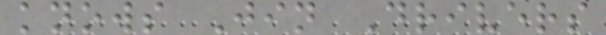knows Jin Drivers
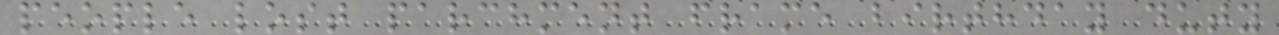people lost parchment frame birthday duty
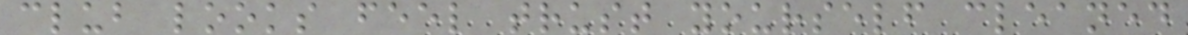club looks feel trust yourself cleaned
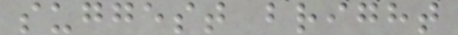suggest bright
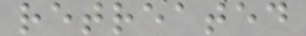retreated
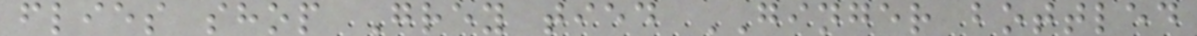flies shop Grey tied GINGER bottled
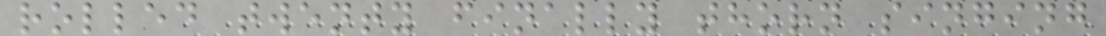rolled twenty finally thorn singing
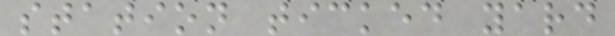station ticked yard
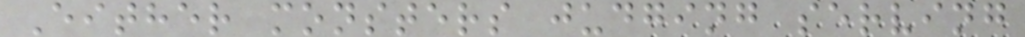Either monsters judging serving
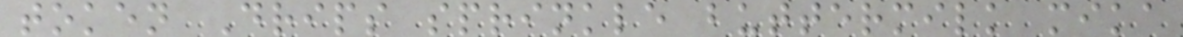token Drips sprinkle buttermilk mika
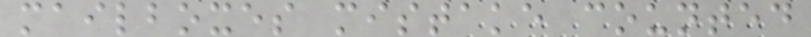mailboxes mistake counted
